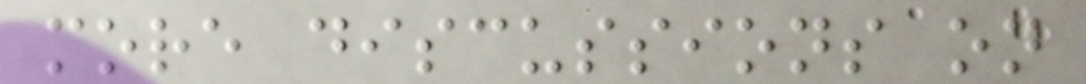more discussions on
